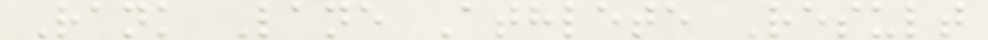Rank Lane Athlete Result
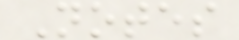Notes
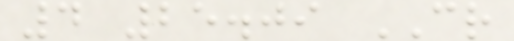4 25.09 CR
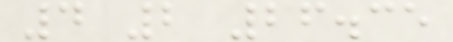4 2 26.35
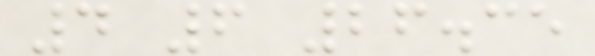4 6 26.35
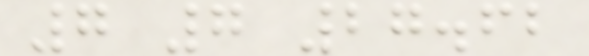7 7 27.62
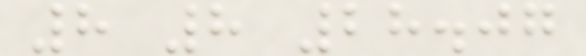8 8 28.07
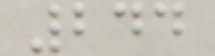244
